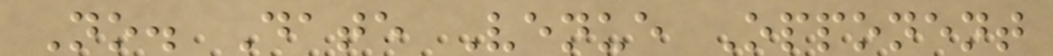No. Date Venue Opponent
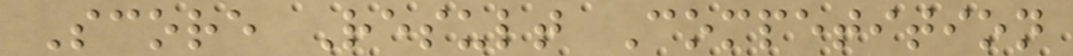Score Result Competition
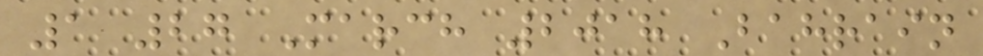1 27 March 2018 Bahrain
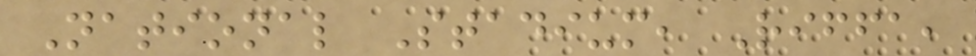National Stadium, Riffa,
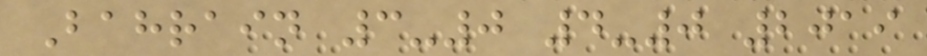Bahrain 3-0 4-0 2019
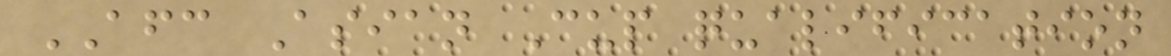AFC Asian Cup qualification
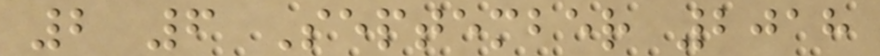2 6 September 2018
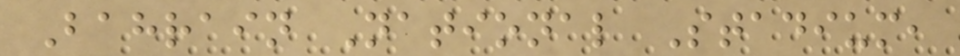Bahrain National Stadium,
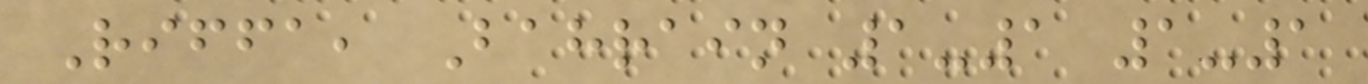Riffa, Bahrain 1-1 1-1
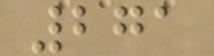271
